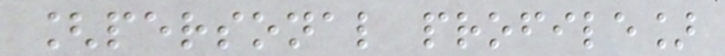[personal profile]
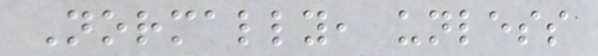Normally, unless
